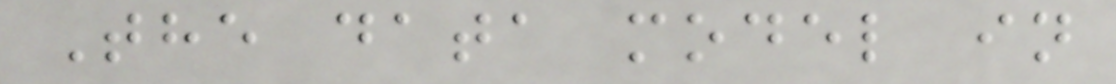The data model in
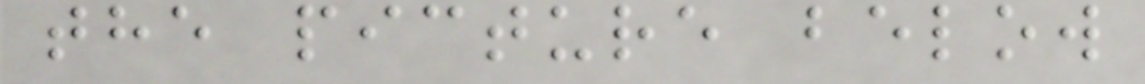the picture below
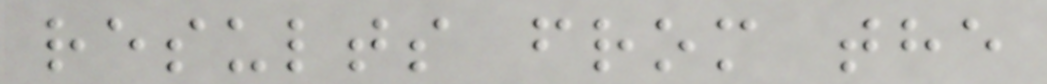results from the
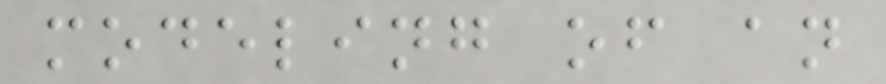modeling of an
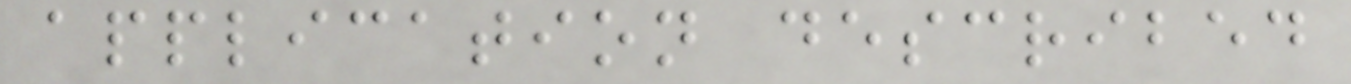application described
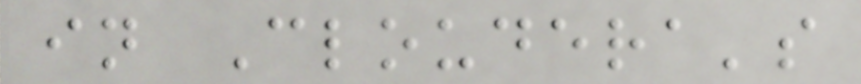in Cloudera's
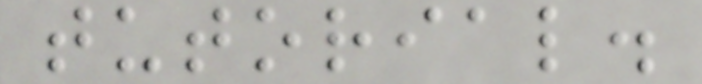tutorial.
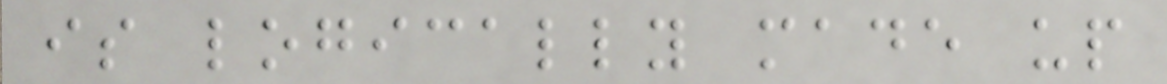is logically made up
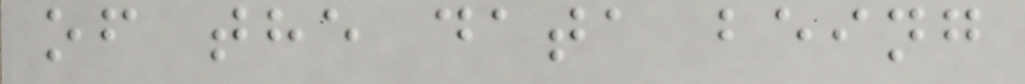of the data being
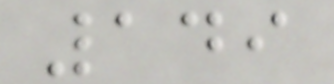149
